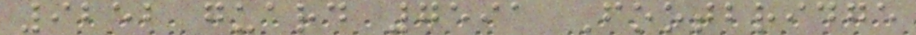9252 guard 7591 Footbridge
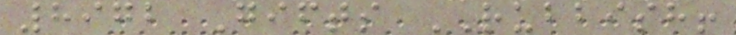8972 Gifts RUBBISH!
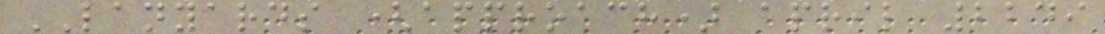LANYARDS (approach) april 2249
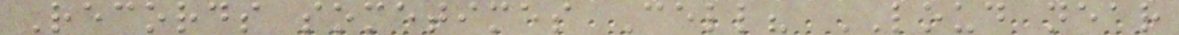Records sometimes Cell? LOUD near
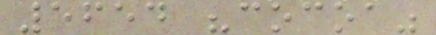5654 "cocoa"
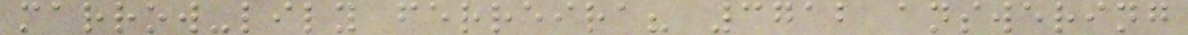marrow-lily ferreira? 3712 answering
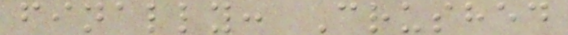finally: Crushed
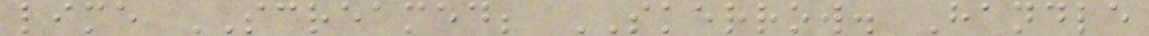lime SCREAMED; SKERROW. Handle
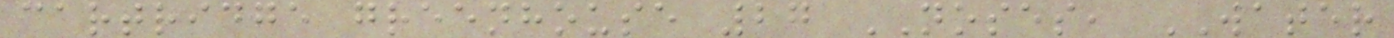cartridge greenhouse 27 NOSES, WATER
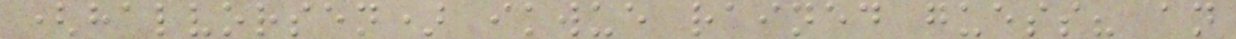(halvorsen) ikwue rained guess? an
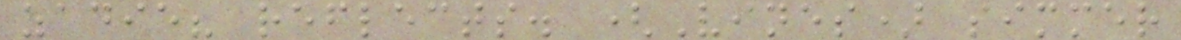zadie? reflects. (Vines) simmer
